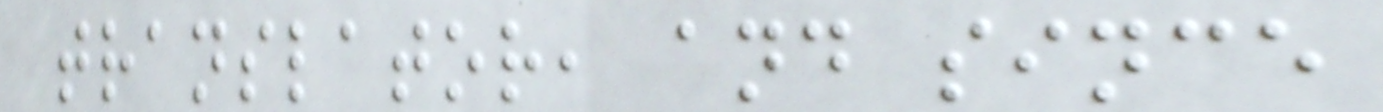translator, and since
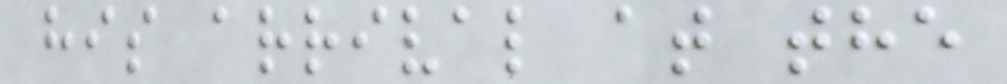his arrival at the
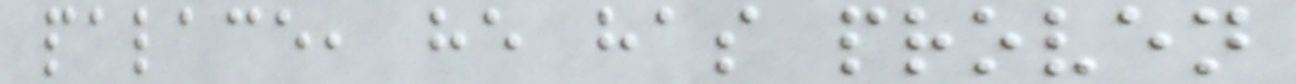palace, he has proven
